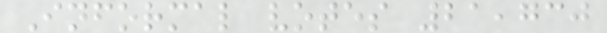Informal votes 21,730
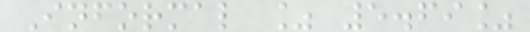Informal % 5.69%
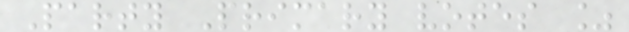Party Primary votes %
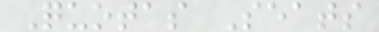Quotas Seats
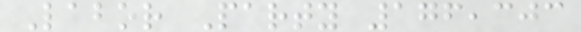Labor Party 176,303
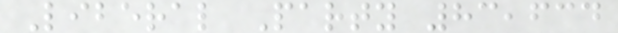Liberal Party 83,634
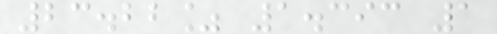23.22% 1.393 1
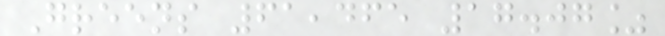Greens 61,465 17.07%
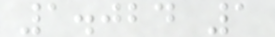1.024 1
